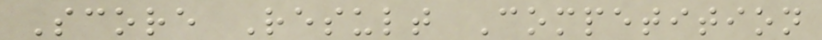Score Result Competition
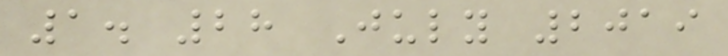1. 28 July 2019
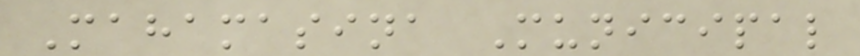Mahamasina Municipal
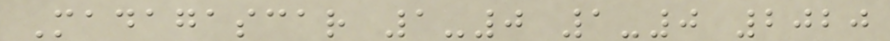Madagascar 1-0 1-0 2020
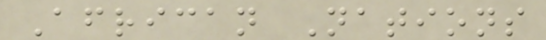African Nations
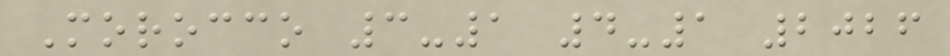Morocco 3-1 4-1 2026
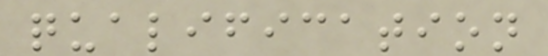qualification
